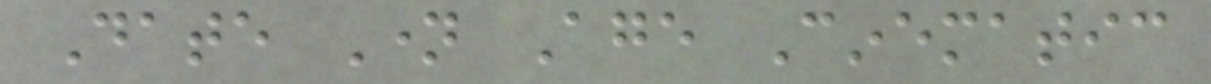Date Name Age Cinematic
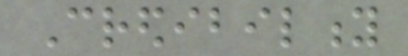Credibility
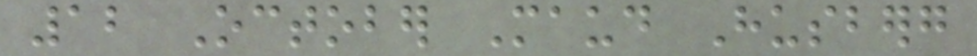12 October Maud Husberg
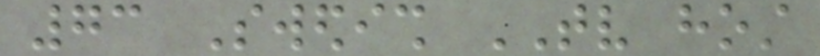73 Swedish TV host
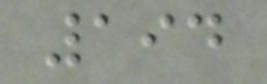194
